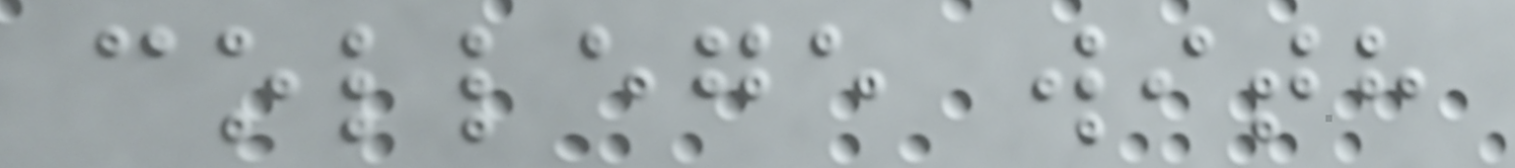college with
